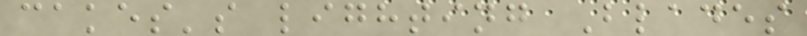cakes's lighting Blades
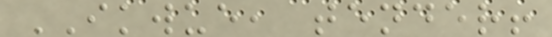IKWUE, tender!
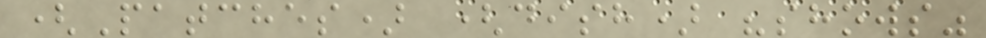(Patches) (dish) "shows"
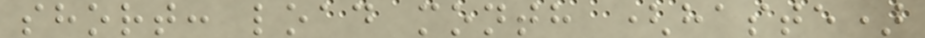short: load month (haste)
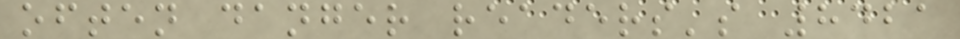often danger readers's 8421
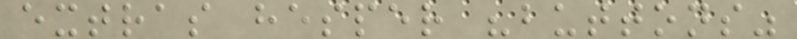extras hesper "buttons"
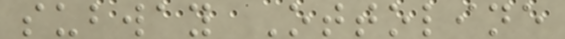subway Ottoline
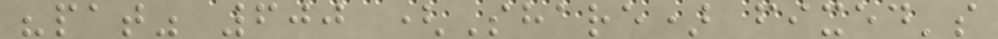"pat" 600 (Share) fixed's
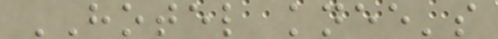HOTEL knee's
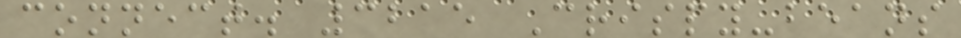connect. 3215 Crispy-beans
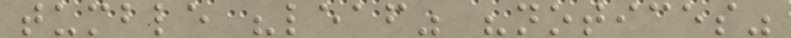tumble "leaf" "notices"
